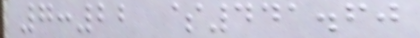7:22 $441.60
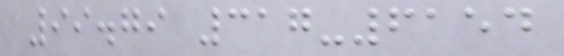99.79 317-6154
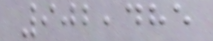902,485
